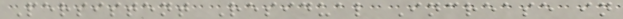Persistent Residual Increase in
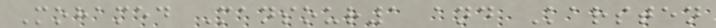Mohamed Mansour1 and Karsten
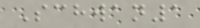Schwan1
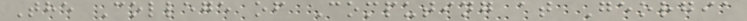The College of Computing at Georgia
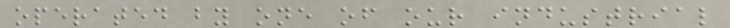operated by one of our industrial
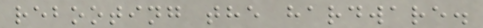rebooting the hardware.
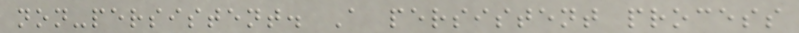non-persistent. A persistent process
